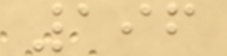196
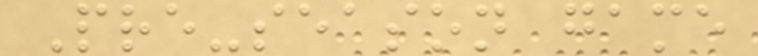Pre-season game
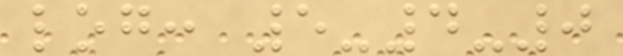log: 5-4-0
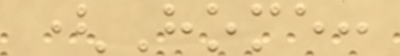(Home:
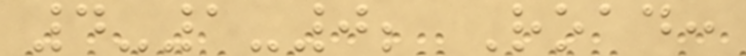4-1-0; Road:
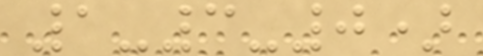1-3-0)
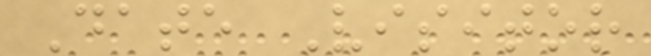Date Visitor
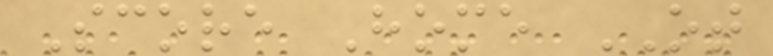Score Home OT
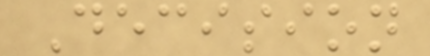Decision
